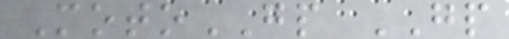MotoGP GP
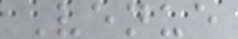Venue
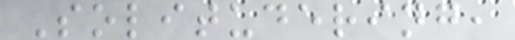Solitudering,
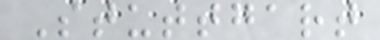Stuttgart
